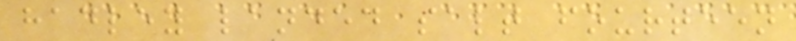hadley landed salt fourteen
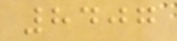8407
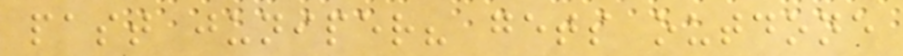past juniper? gets outdone
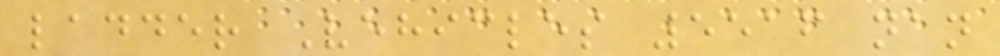ladder Vehicles 5516 nan
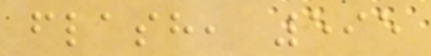flash, 595
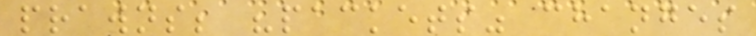prawns; "packets" changes
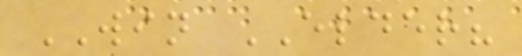WIN ELDER?
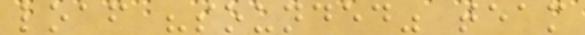loaf "sounded" team
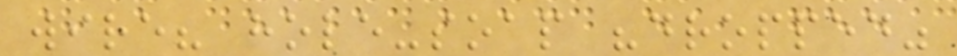wire? hole-soap "dropped"
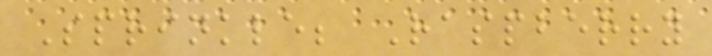Sprinkle; Raspberry
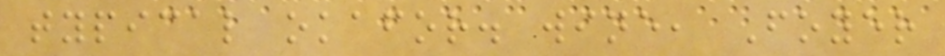typical okafor. wine, Foyer
